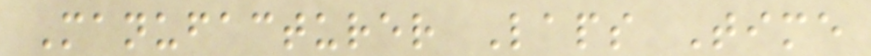Manufacturer Laps Time
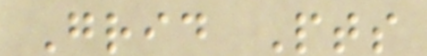Grid Pts
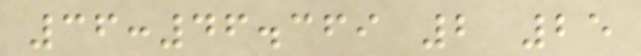36:46.369 2 25
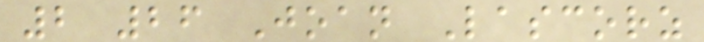2 26 Joan Lascorz
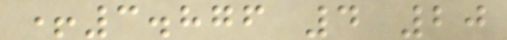+3.876 4 20
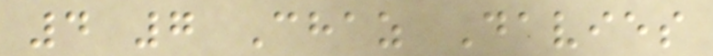4 7 Chaz Davies
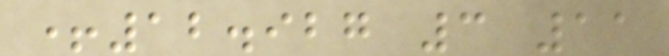+12.927 3 11
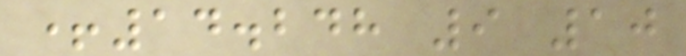+14.248 9 10
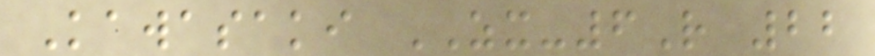Kawasaki ZX-6R 22
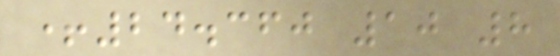+24.360 10 8
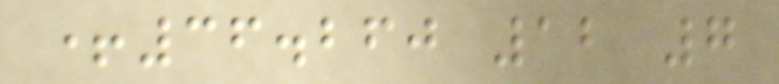+36.260 12 7
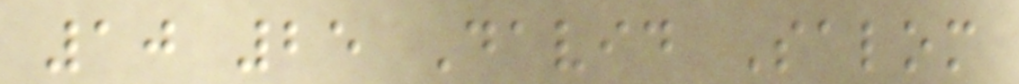10 25 David Salom
